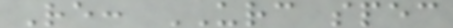Re: URC spec
